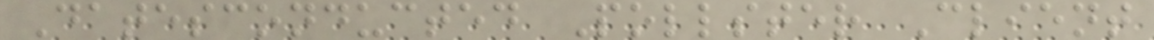Datesconducted Pollster Client
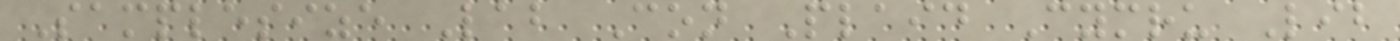Samplesize Lab Con Plaid Cymru Lib
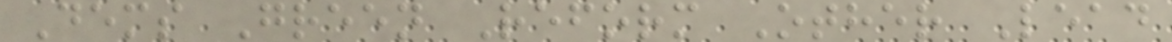Dems Green Reform Other Lead
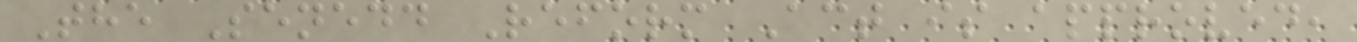The Senedd Reform Act is approved,
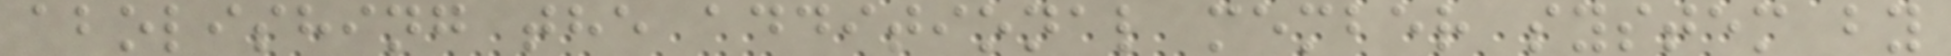abolishing the additional member system by
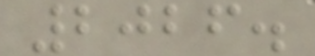2026.
